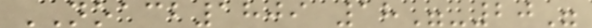NOACB1809 18"-20"
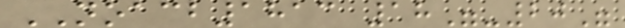NOACB1813 18"-20"
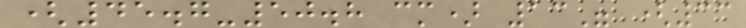(45.7-50.8 cm) 13" (33
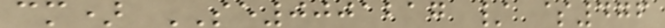cm) SE0001217 / $476
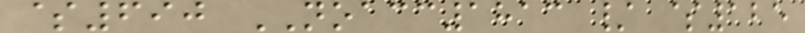$690 NOACC1813 / $125
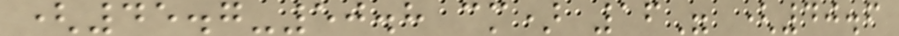(45.7-50.8 cm) 16" (40.6
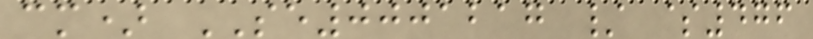cm) SE0001217 / $476
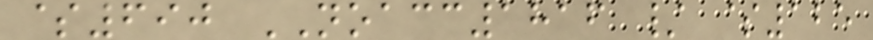$690 NOACC1816 / $125
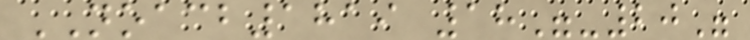NOACB1819 18"-20"
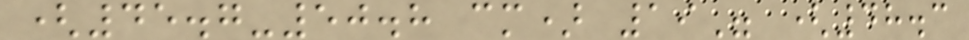(45.7-50.8 cm) 19" (48.3
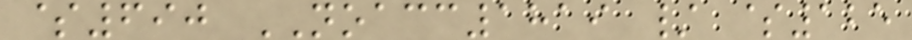$690 NOACC1819 / $125
